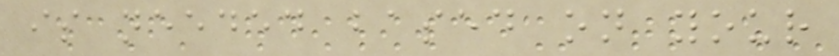is needed based on your
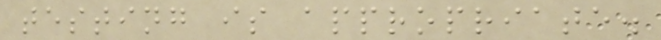testing is appropriate.
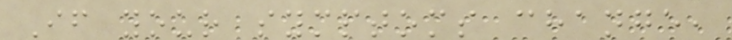If your symptoms change,
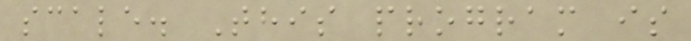scale. This program is
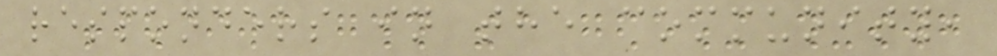responders in the community,
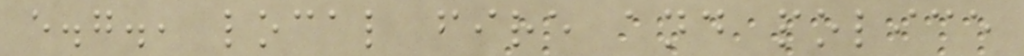e.g., local fire and police
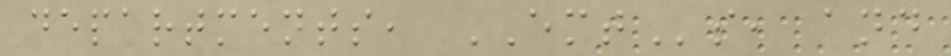departments, EMTs, and
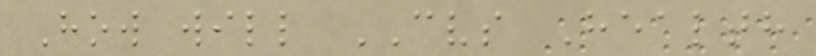How will CVS Health
